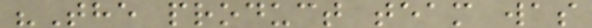"The product team was
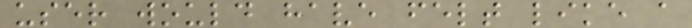user would have felt like a
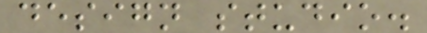design studio.
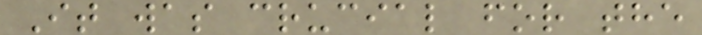It was crucial for the
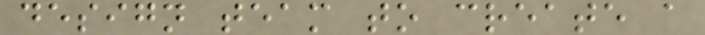design team to create a
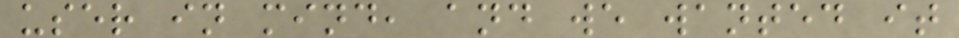user in mind, and we wanted it
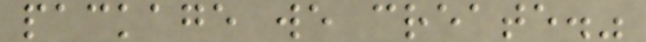package we create."
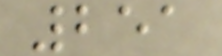251
